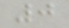0
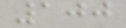100
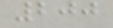200
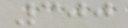300
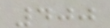400
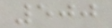500
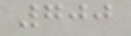700
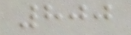800
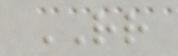RR
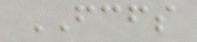FCFS
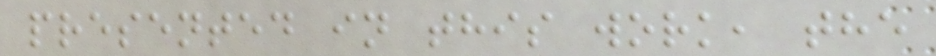presented in this work, the
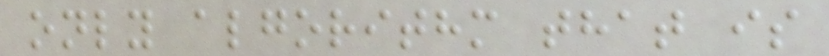only algorithm that is
